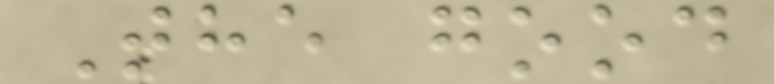The good
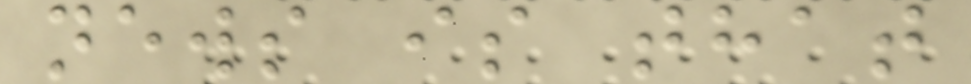news is that
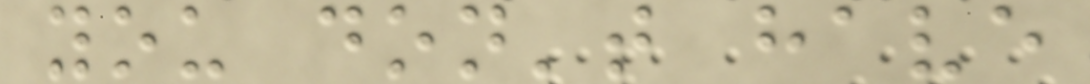you don't have
